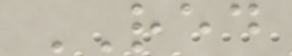RED
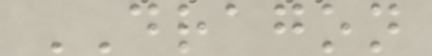DRAGON
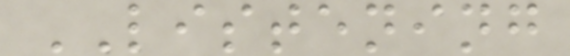LISTENING
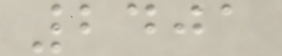2401
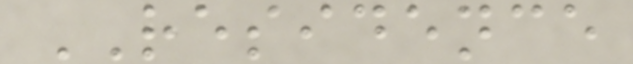RESIDENCE
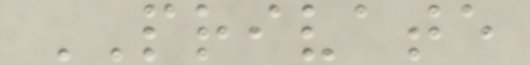PRIVATE
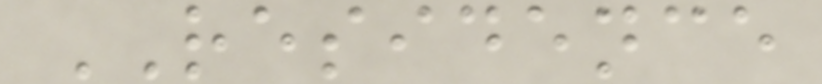RESIDENCE
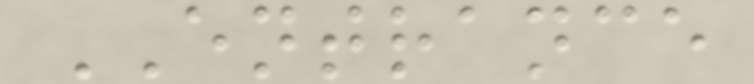ENTRANCE
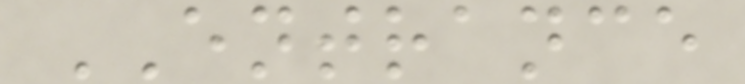ENTRANCE
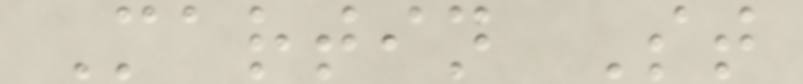Martin St
